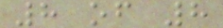8 of 8
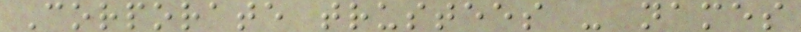Corporate trustees - names
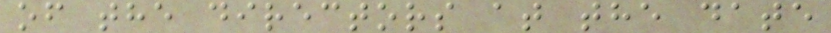of the directors at the date
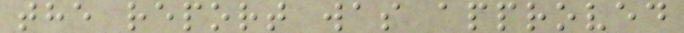the report was approved
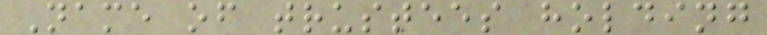Name of trustees holding
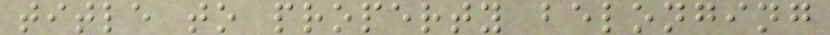title to property belonging
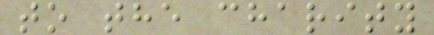to the charity
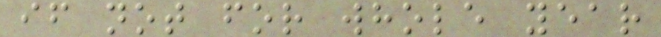if not for whole year
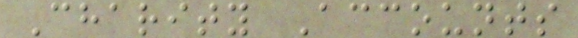Charity Accounts
